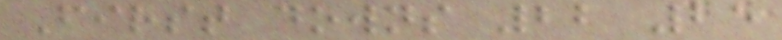First downs 22 25
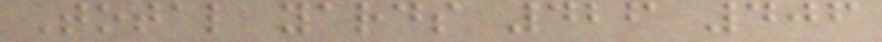Total yards 426 406
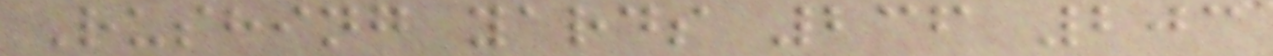Rushing yards 236 203
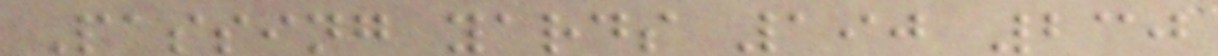Passing yards 190 230
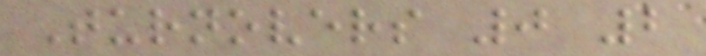Turnovers 0 2
